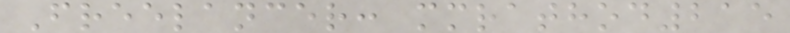Freelancer: mmrathod215
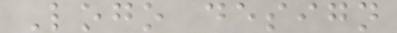Logo design
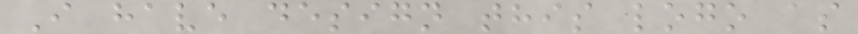I have design this logo as
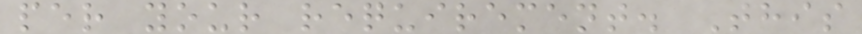per your requirement. This
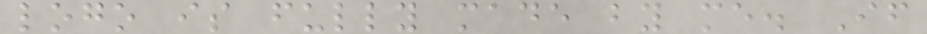logo is fully made by me. If
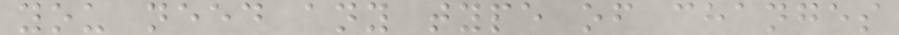you need any type of changes
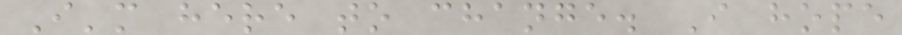I'm here to change. I hope
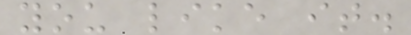you like it.
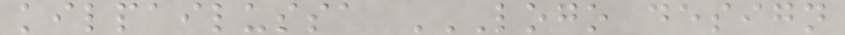kilpailussa LOGO DESIGN
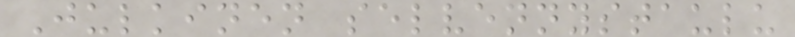Julkinen selvennystaulu
